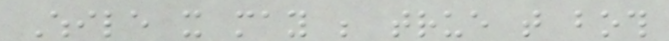While it may be true that both
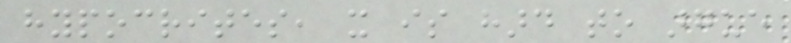hypocrites, it is hard to argue
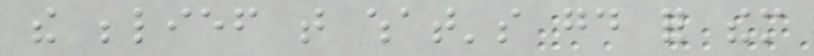the belief that what's good for them
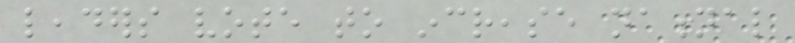leaders vote to increase national
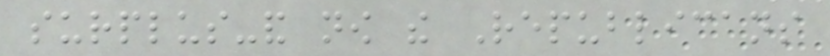surplus-and now the Republicans
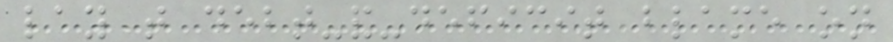lay that debt-and-deficit blame on
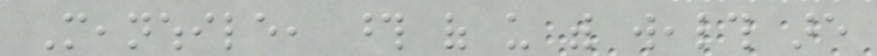Meanwhile, those of us with wealth are
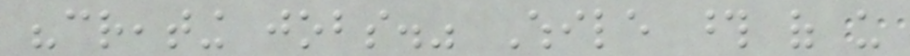"creating jobs." While those of us
